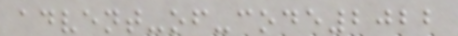advent-of-code2022
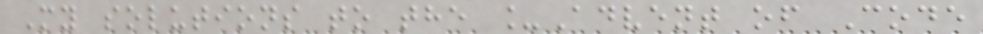My solutions to the _Advent of Code
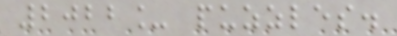2022_ puzzles.
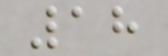18
